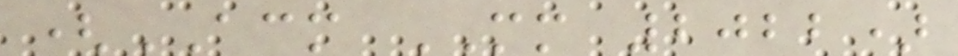(ACM MM 2022)
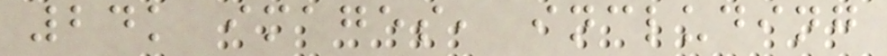24k images, including
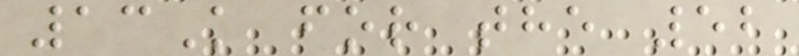13K for the 52
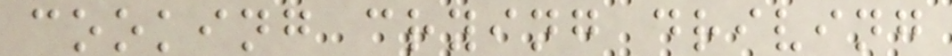cooking crying driving
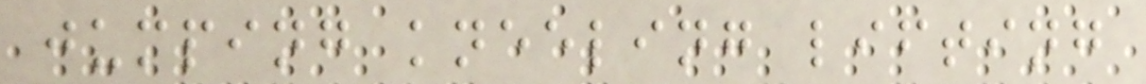jumping kneeling lifting
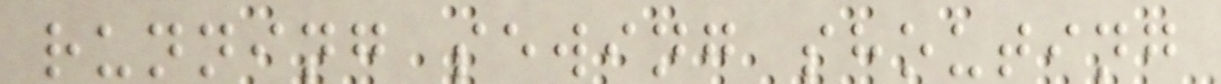running sewing shouting
